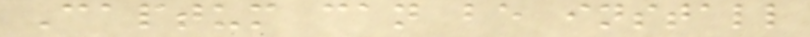Captum can be install
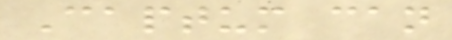Captum can
